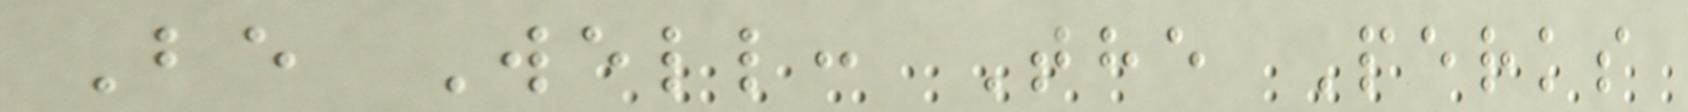Be Well: The Perks
